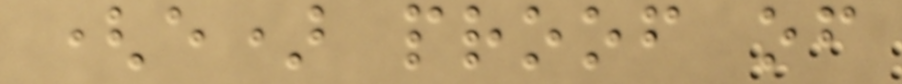(e) proof of
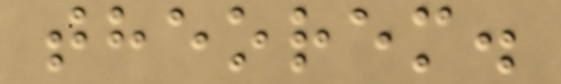theorem.
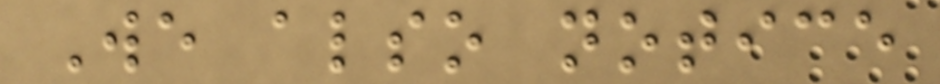We also notice
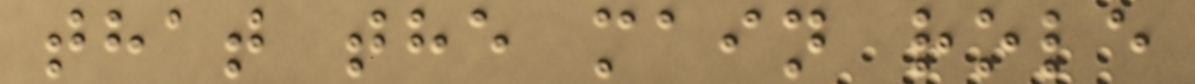that the main role
